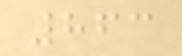863
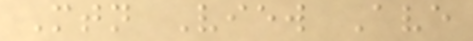Mtn View Ave
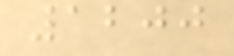1200
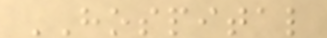HOSPITAL
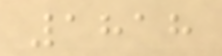1818
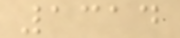1314
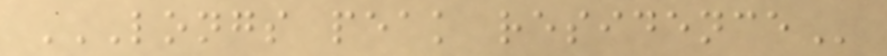LONGS PEAK RESIDENCE
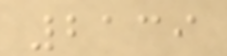2139
